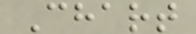Chart
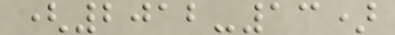(2012-13)
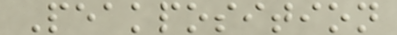Peakposition
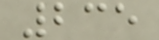235
